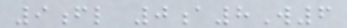9fl 0a8W6
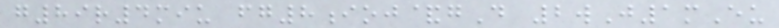g89r4miu fg8ioj&gD 2wJ1mEu
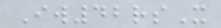Iw42rsX
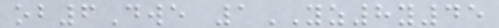ob6Dwe 1YZ8y45
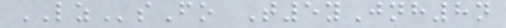LZsFo T5yJnh8n
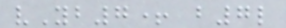vYb7+ b7l
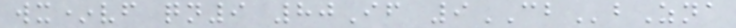wx*vf qn9 80If 9CBbZna
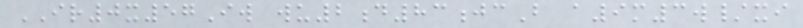IR0x57Iw wu2d83jcB a9m3w/xi
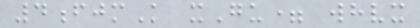4fjmK xGu= whvx
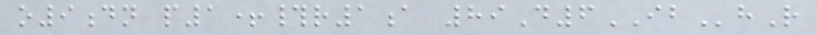o9dn p1+#r1a 89D6IBhR
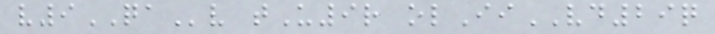v9QAv tU9r olIiVD29q
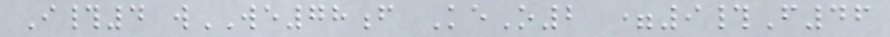I#4 wWE78f KeO2 =9#F46
